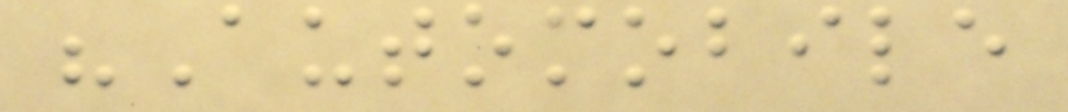"Automobile
